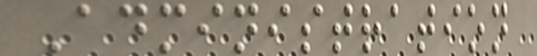Administration
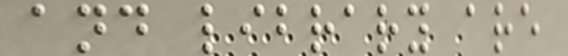and library are
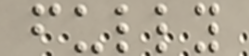fully
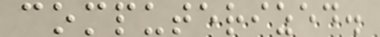computerized.
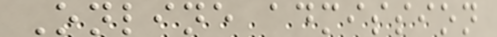Online admission
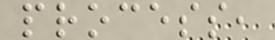process,
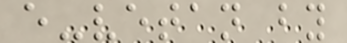e-vetan by
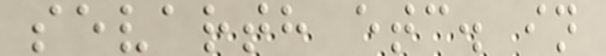sevarth etc. in
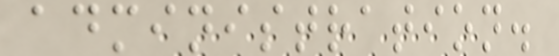administration.
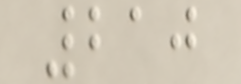210
